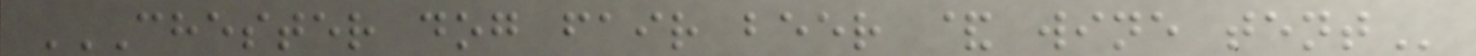CHESTER DOG FAIR BEER & WINE TENT
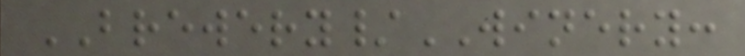BREWERY/WINERY:
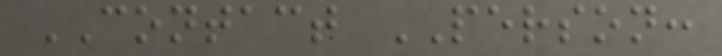CONTACT PERSON:
